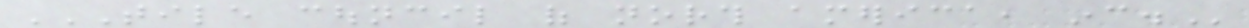TILE COUNCIL OF NORTH AMERICA, INC.
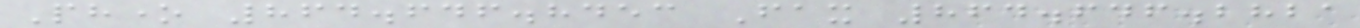Phone 864.646.8453 Fax 864.646.2821
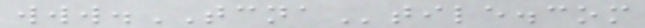www.TCNAtile.com
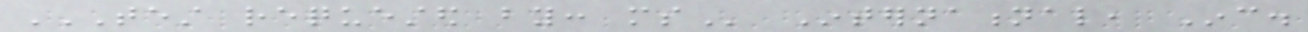TEST REQUESTED BY: MS International, Inc.
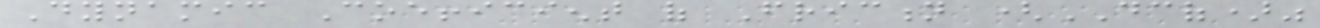Dynamic Coefficient of Friction (DCOF)"
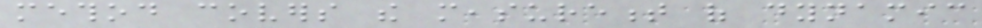method covers the measurement of dynamic
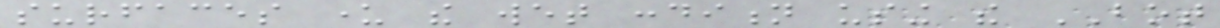surfaces under the wet condition using the BOT
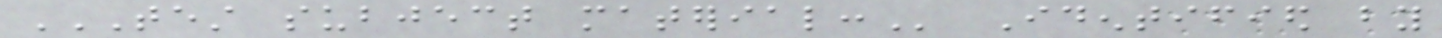TEST SUBJECT MATERIAL: Identified by
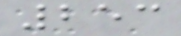253
